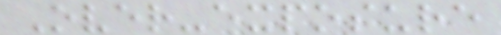Over-exposure
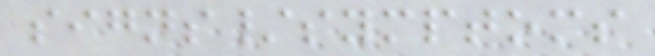signs/symptoms
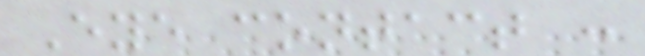Eye contact :
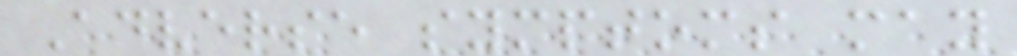Adverse symptoms may
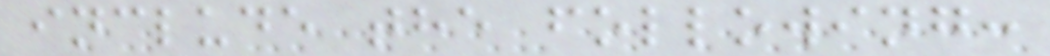include the following:
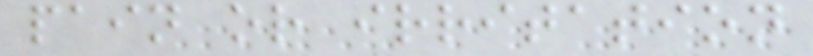pain or irritation
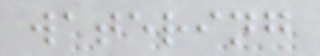watering
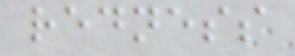redness
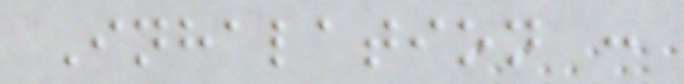Inhalation :
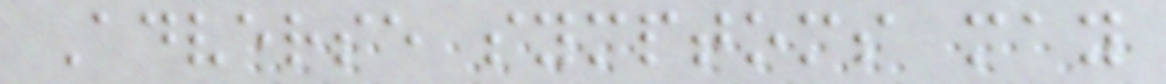Adverse symptoms may
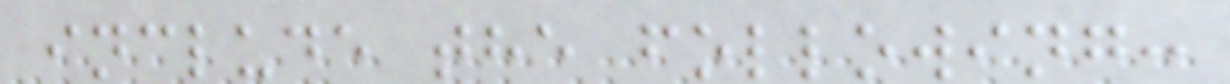include the following:
